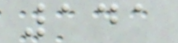141
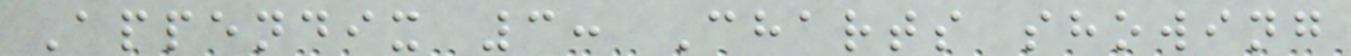Appendix 3: Charts showing
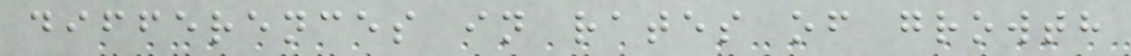differences in rates of growth
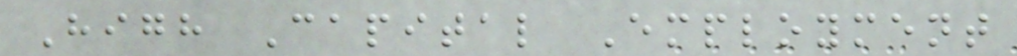High Capital Employment
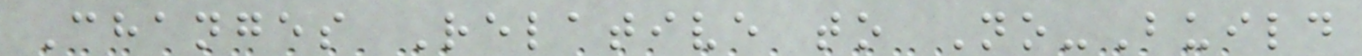Changes Relative to No-Build
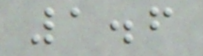1.6
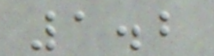1.2
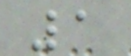1
